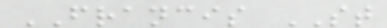FRANCIS ST
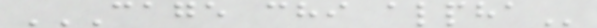CAGE CHI ALPHA
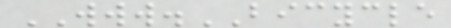WWW.BICYCLE
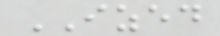IZED
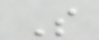S
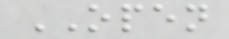OPEN
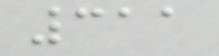311
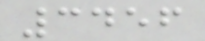3456
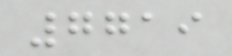7719
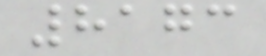8173
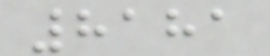8181
